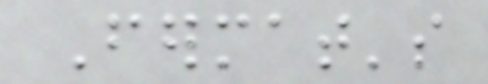Fermat's
